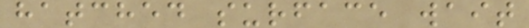hatched surface wait
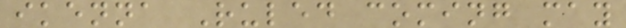ikenna Ruled coming may
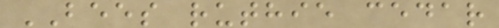BEES ruthie cedar
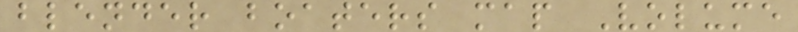blender boaters map Volume
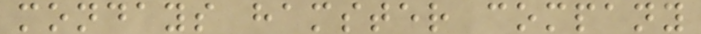mondays hamster company
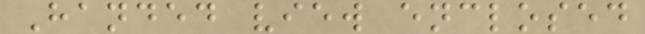Handed view enclosed
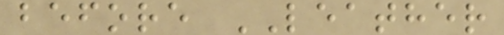before LEATHER
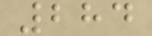284
